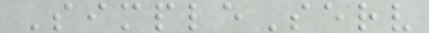SimpleServ
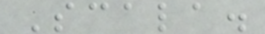Scala.
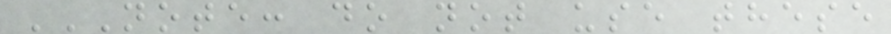NOTE: DO NOT USE THESE
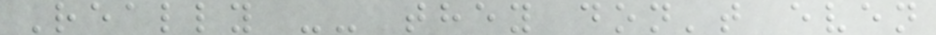Really -- they don't even
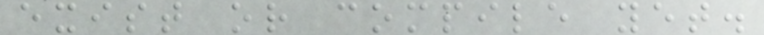exist or compile yet.
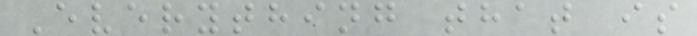Everything that is
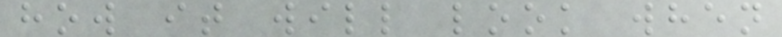how it will look when
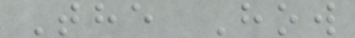The How
